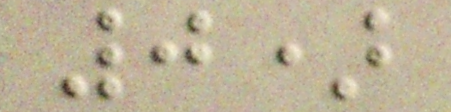0)
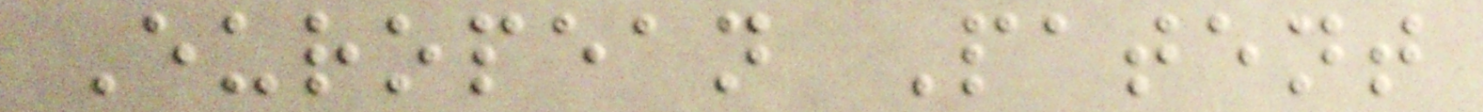European Patent
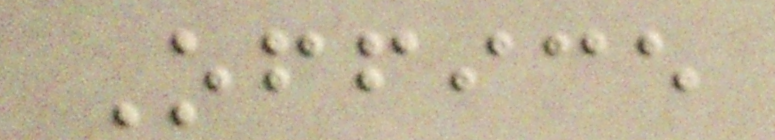Office
